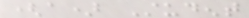(a) Student
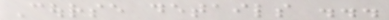Course details ...
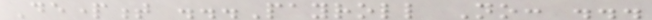Department ...Payroll No: ...
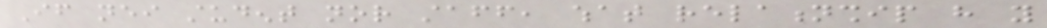If neither student nor staff, what relationship have you
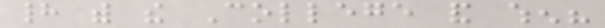had with the College and when?
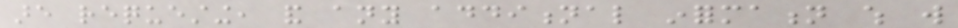are requesting, and any additional information which will
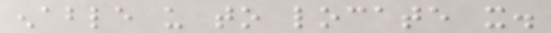enable us to locate it.
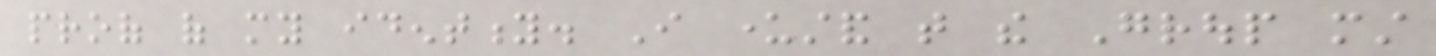proof of my identity. I understand that the Group must
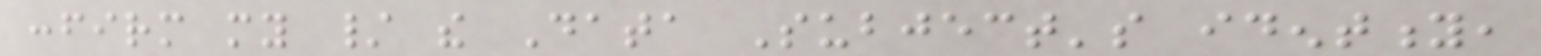confirm my / the Data Subject's identity,
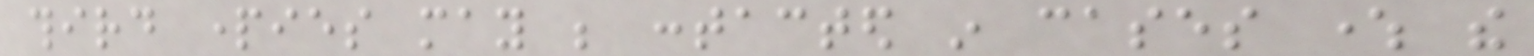third parties may be contacted in cases where the
